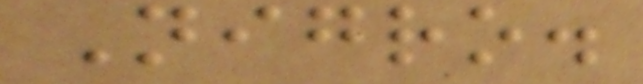Nigro.
